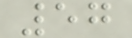57
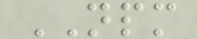NPM
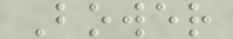Bower
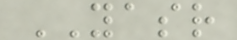YASR
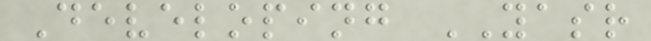Developing YASR
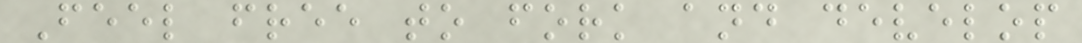Feel free to fork and develop
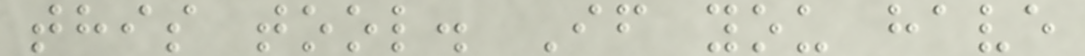this tool. If you have
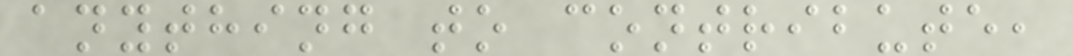anything to contribute,
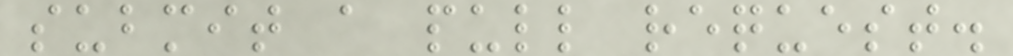submit a pull request.
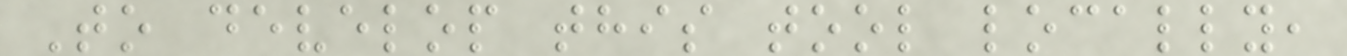To develop this tool locally,
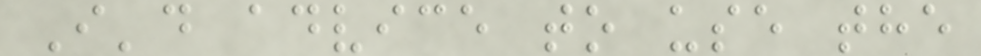I'd advice to use the
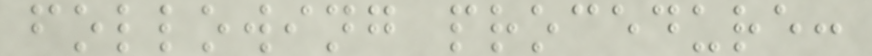following procedure:
